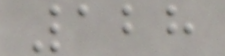128
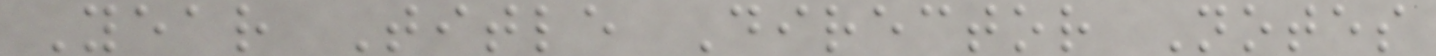Year Title Director Notes
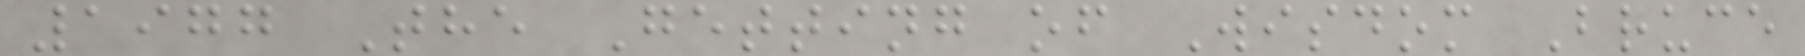1977 The Getting of Wisdom Bruce
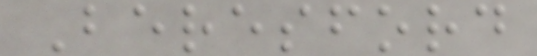Beresford
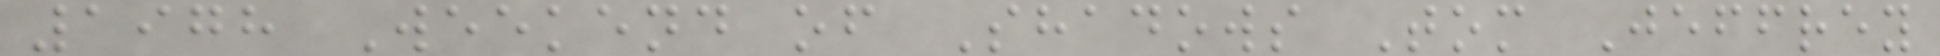1978 Weekend of Shadows Tom Jeffrey
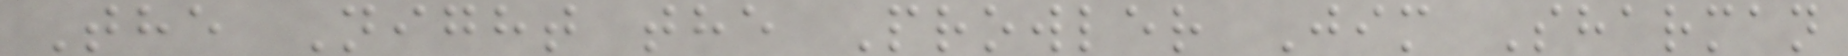The Night the Prowler Jim Sharman
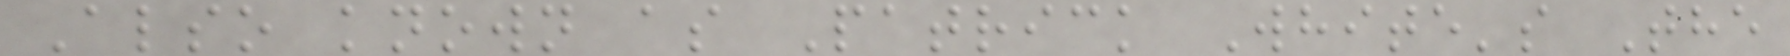Also known as Patrick White's The
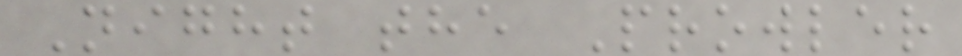Night the Prowler
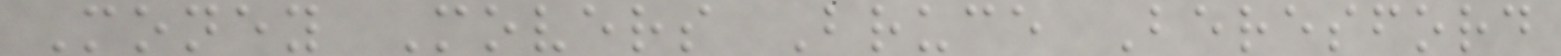Money Movers Bruce Beresford
